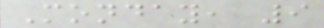Monday, 9
